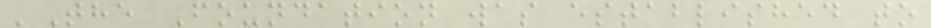'The Foundation was established to
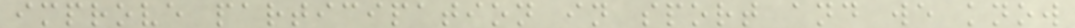improve participation in sport and we know
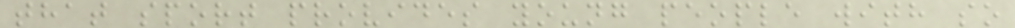that sport provides young people with so
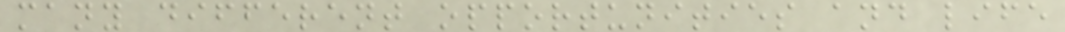many different opportunities and life
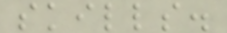skills.
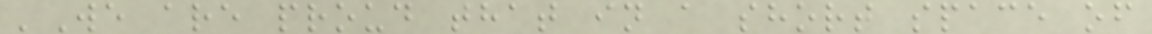'We are proud that in a short space of
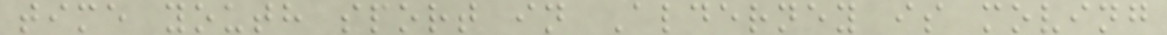time youth sport in Alderney is moving
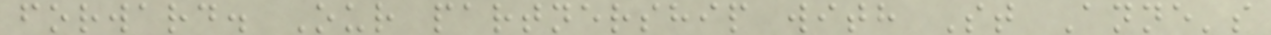forward. Our partnership with St Anne's
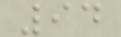94
